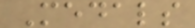Medals
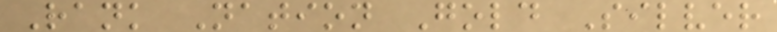Rank Nation Gold Silver
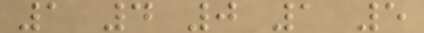1 4 0 1 5
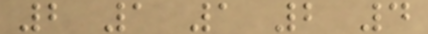2 1 1 2 4
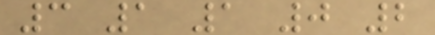3 1 1 0 2
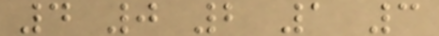4 0 2 1 3
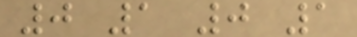0 1 0 1
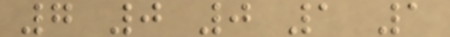7 0 0 1 1
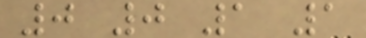0 0 1 1
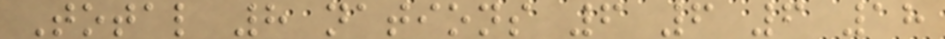Total 8 nations 6 6 6 18
